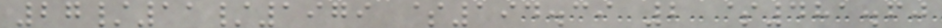27/11/1979 $194.39 2 $481.60
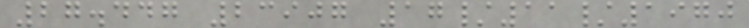27.447 23907 17/11/1970
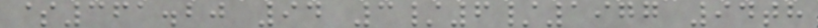$361.20 94 3/6/1977 94th
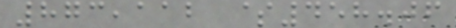873,112 $458.06
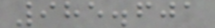985.601
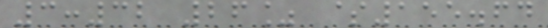3:32 26% $155.64
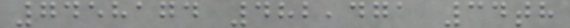7458174 482,471 34th
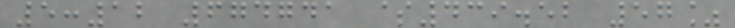5:12 674741 $439.52 57%
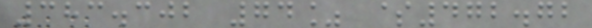383.302 74% $472.72
